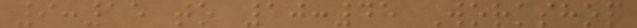9:15 to 10:45 Workshop
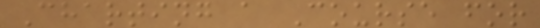Charting a Course for
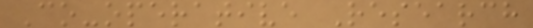Co-operative Research
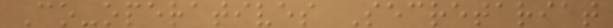Co-operatives Secretariat
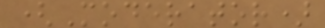(Moderator)
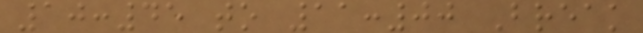10:45 to 11:00 Break
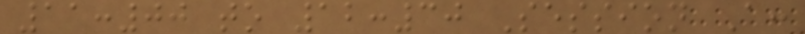11:00 to 12:30 Session A:
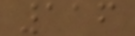116
